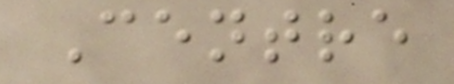Centre
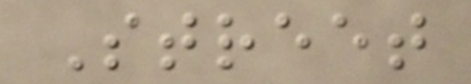Street
